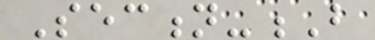Section-B
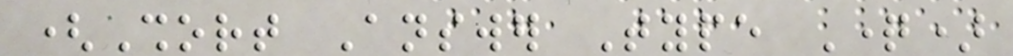(Short Answer Type Question)
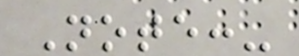Note:-
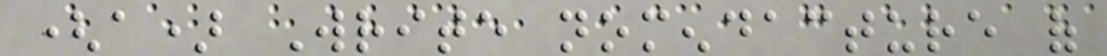(a) Write nomendacture of
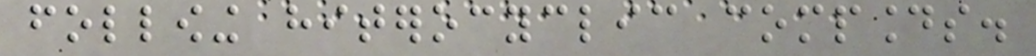following hiterocyclic compounds.
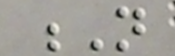N
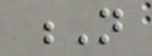N
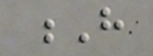H
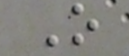O
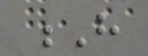H
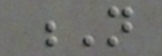N
